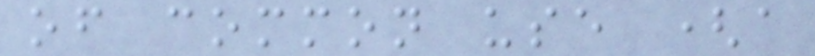of common use (a
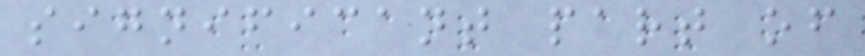significant part of
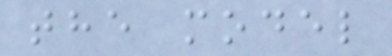the model
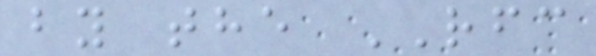by the RFC
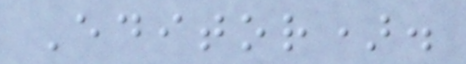Editor).
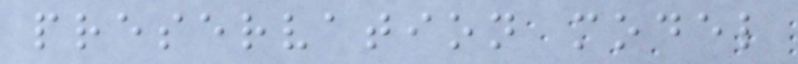preservation model
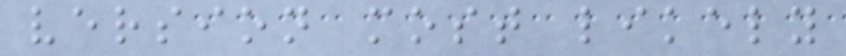version most likely
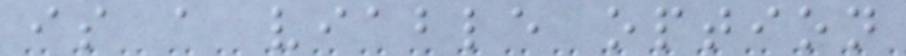is a viable option
